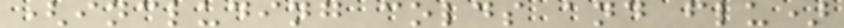(including colds and flu)
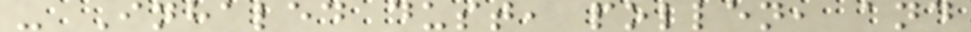- Inhaled dust, pollen, and
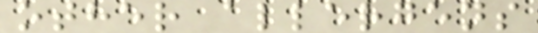other allergens
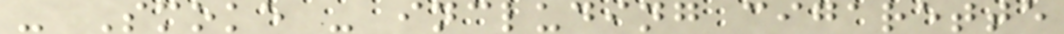- Smoke - including cigarette
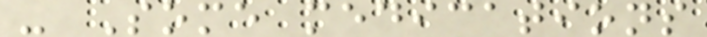- Some medications
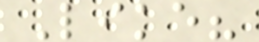Like?
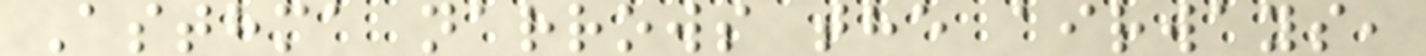Asthma narrows the airways,
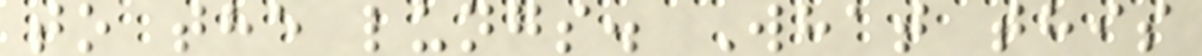to the lungs. What this
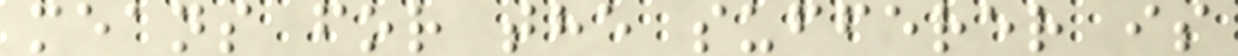means for the sufferer is
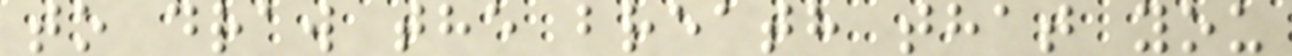to draw the breath that you
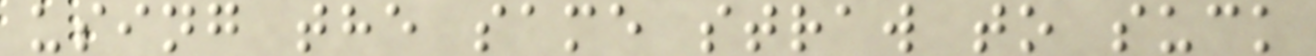using the same straw to suck
